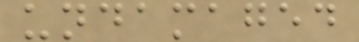undamaged
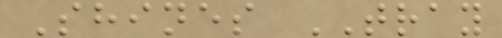Shines TRAY
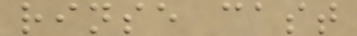rinse cast
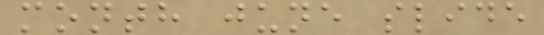month june slide
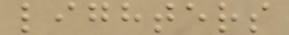lighters
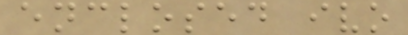enclosed ivo
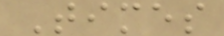Times
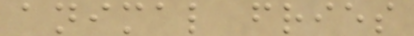animal fries
